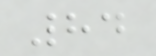84
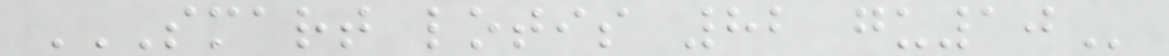SMART LOTIS 82 GU10
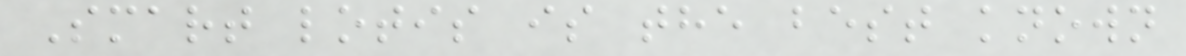Smart lotis is the best known
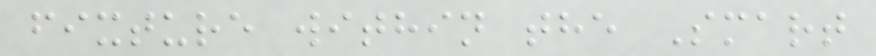fixture within the Smart
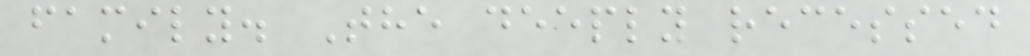family. The deeply recessed
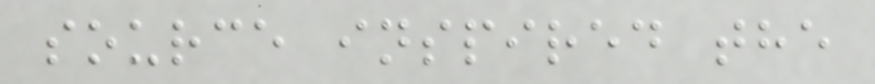source inspired the
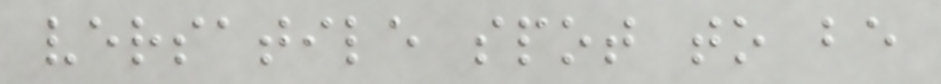versatile spot to be
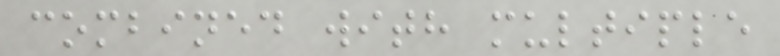combined with multiple
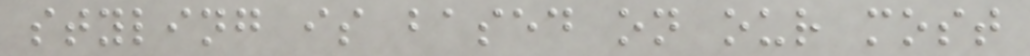styling is based on our most
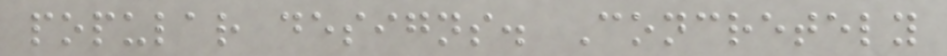popular designs. Concretely
